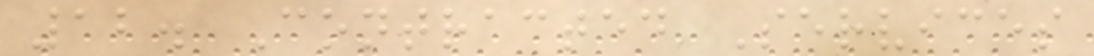12. Contracted Services
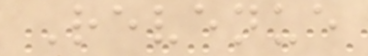Revenue
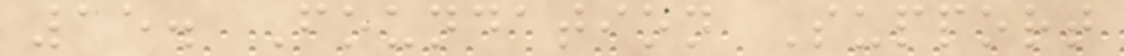15. Foundation Support
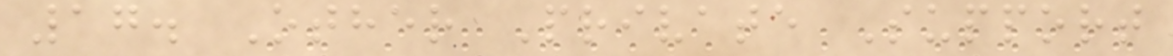17. Other Private Support
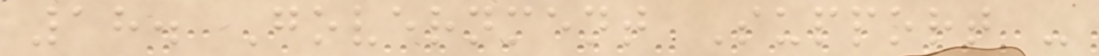18. Government Support -
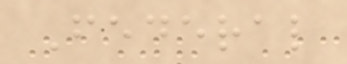Federal
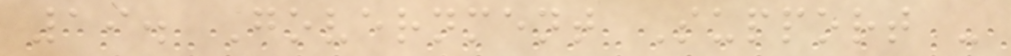19. Government Support -
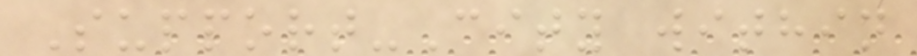Support-City within
